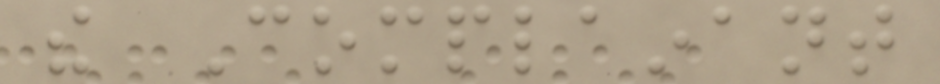the Complainant
